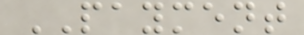PAYMENT
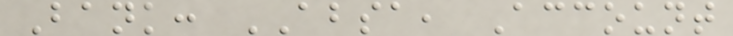Bank: ABSA, Account
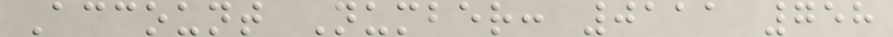Account Number: 0111 758
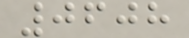0608
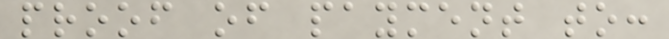proof of payment to:
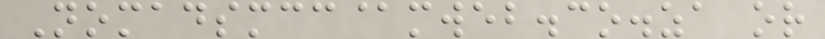Nomadsmcc@mweb.co.za or
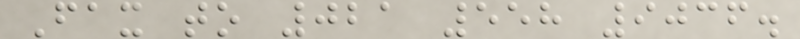Fax to 021 558 9036.
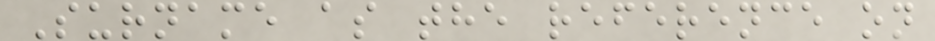Surname as the reference on
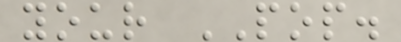your POP.
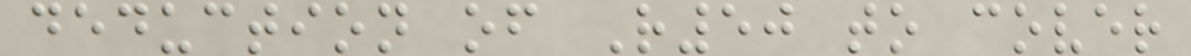deduction of R50 to cover
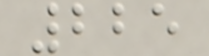225
